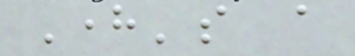Here's a
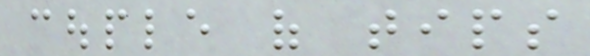couple of tips
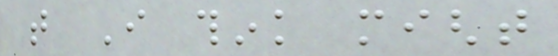that I think might
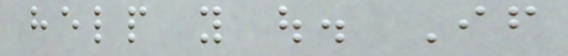help you out. If
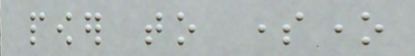power to someone
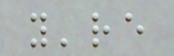you're
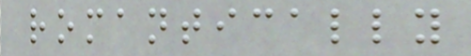romantically
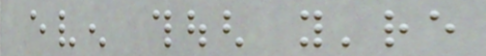even though you're
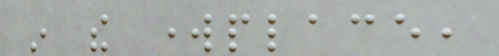in the workplace,
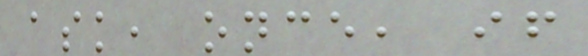ask, once, if
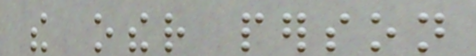the other person
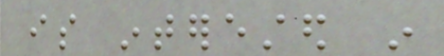is interested in
